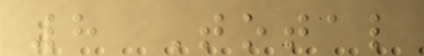8 Total
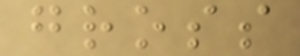gross
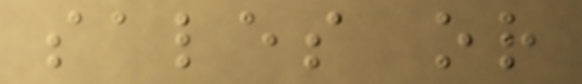sales or
